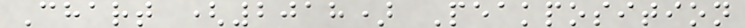Chart (2018) Peakposition
